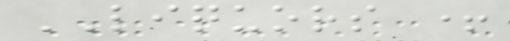LIQUORS +
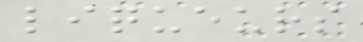liqueurs
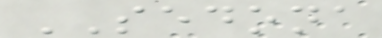SEDONA
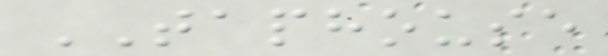TAPHOUSE
